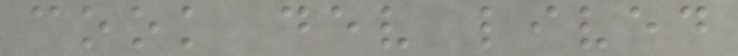cook dev lived
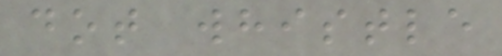dot whistle
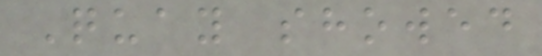Quay showed
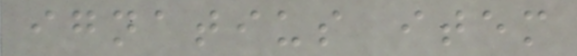ignatius item
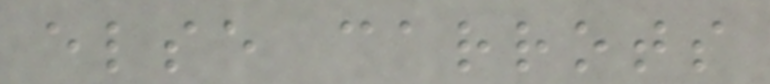else carrots
